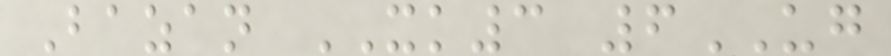Bazan XK3 6UG
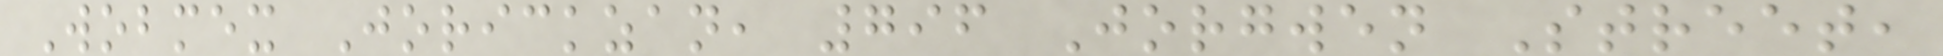Wobmex Jorickzan, 796 Jorgwen Street,
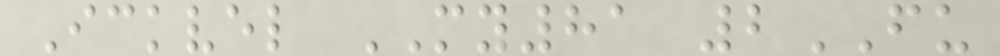Ickvel MY81 2FU
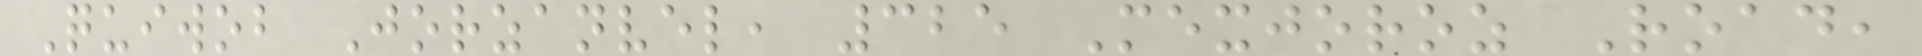Quiwob Jorzanvel, 325 Mexjoroz Road,
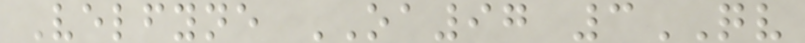Velfyne OA97 3QV
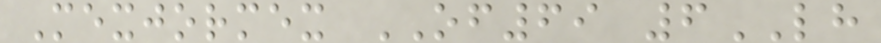Mexjormex OF69 6LH
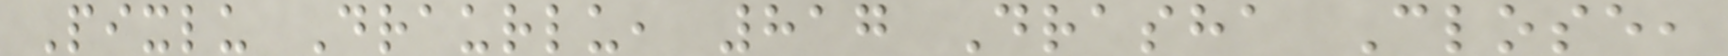Pixlu Draurlu, 817 Drasha Close,
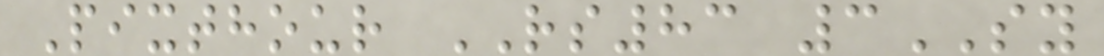Pixthour RS83 3SY
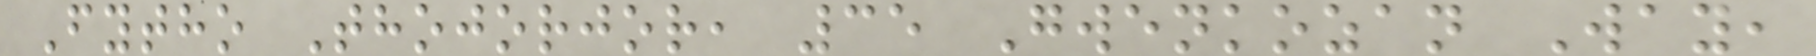Fytho Thojorjor, 35 Gwenkozan Way,
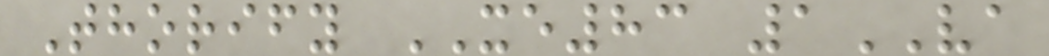Thorify XE83 1VA
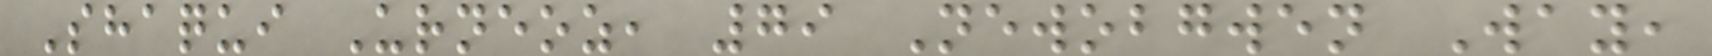Shaqui Urneoz, 79 Newobgwen Way,
